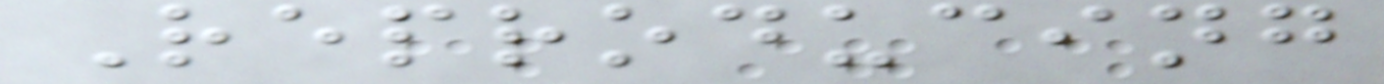Reproducing
